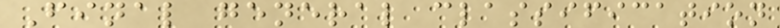Final general classification
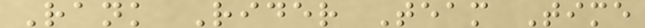Rank Rider Team Time
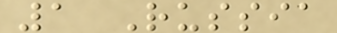1 Russia
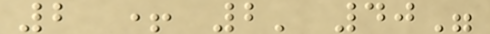2 + 2' 40"
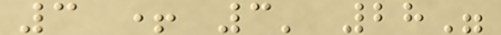3 + 3' 28"
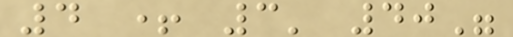4 + 3' 40"
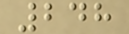248
